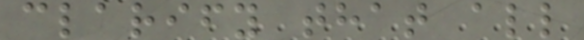clarify that all
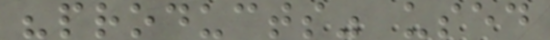"products" used
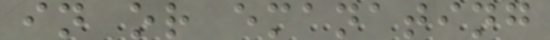in or emanating
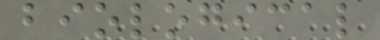biological
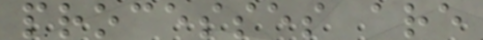processes are
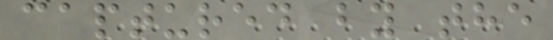captured by the
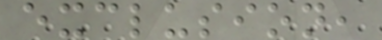exclusion,
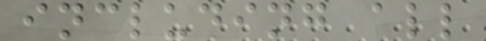including all
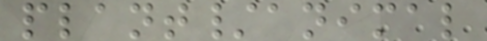plant/animal
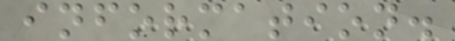information.
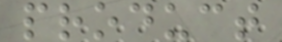product
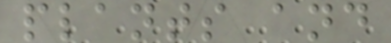plants and
